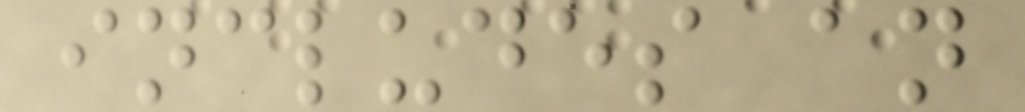includes an
